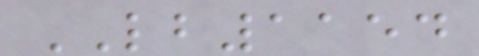LB1154
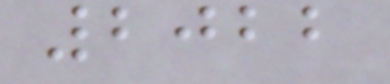2022
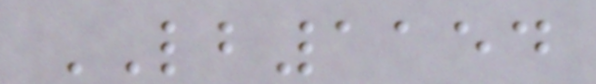LB1154
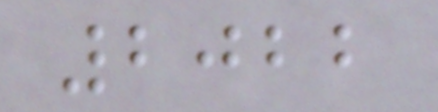2022
